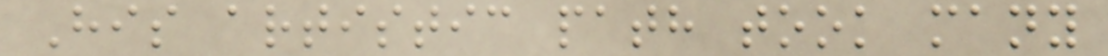His artistic path took many
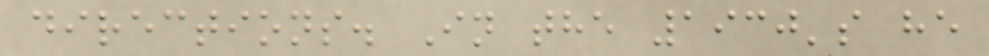directions. In the 1930's he
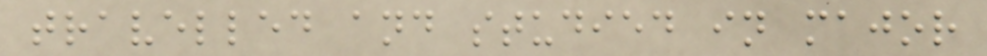travelled and studied in major
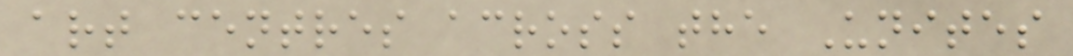art centres across the Unites
